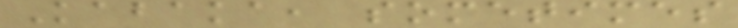Kabaka, sometimes
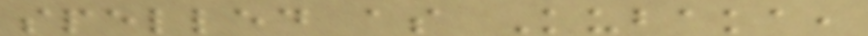spelled as Kubaka,
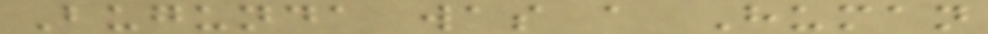Bugunda was a Human
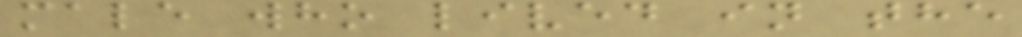male who lived in the
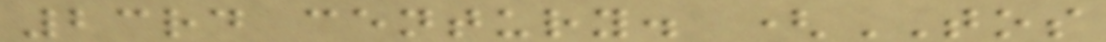23rd century. (TOS
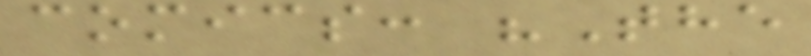comics: "The
